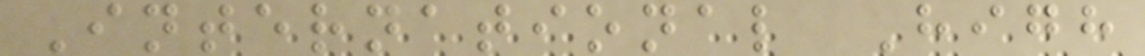International High
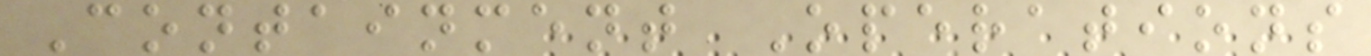Containment Operations
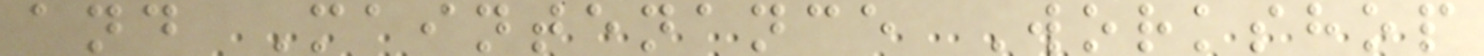and Maintenance Workshop
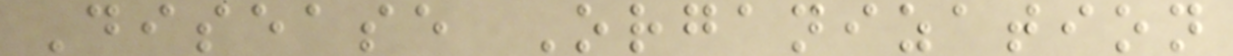Disease Organization
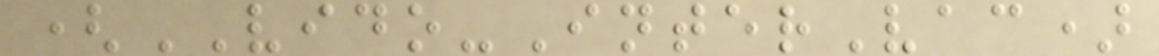(VIDO-InterVac)
